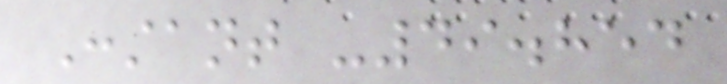Constant -49.854
